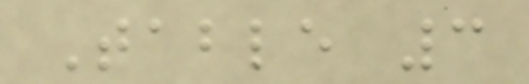Table 3
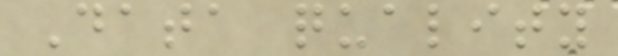Data quality
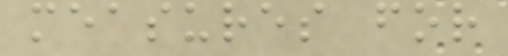measures for
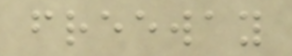freeway
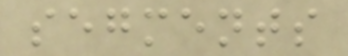segments
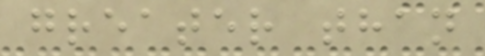greater than
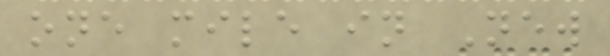one mile in New
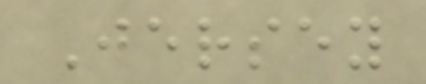Jersey
